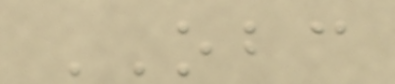OBC
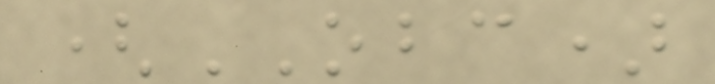(OBC)
